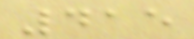415
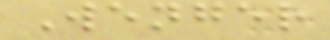Wenger
